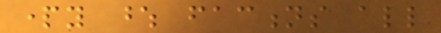party whose factions all
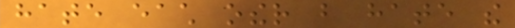hate each other but hate the
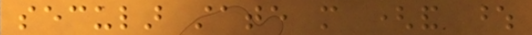secular state more (and whose
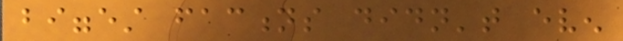biggest factions didn't even
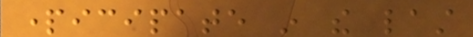participate in the last
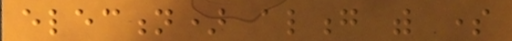election) along with some
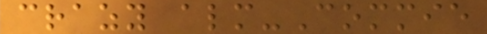crazy almost-Commie
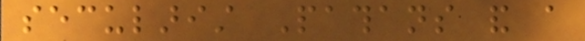secularist Pathans and a
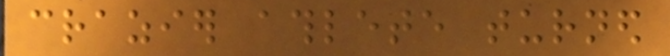crazier athlete turned
